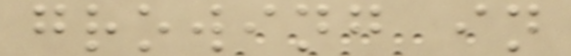growing in
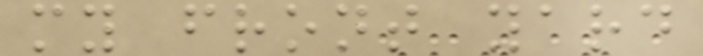my front yard
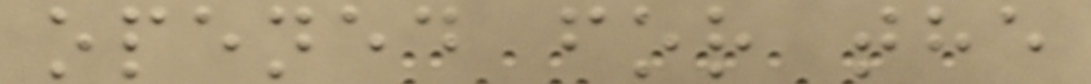opened for the
